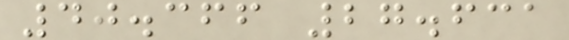40.366 27.631
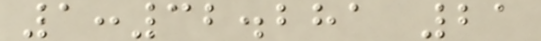1:32.281 21
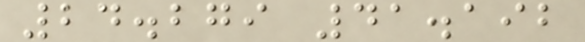24.279 41.192
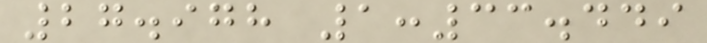27.978 1:33.449
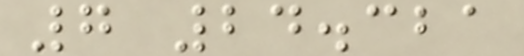7 24.321
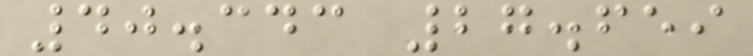40.343 27.659
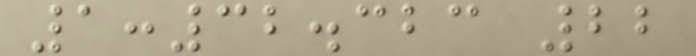1:32.323 22
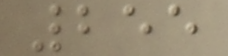255
